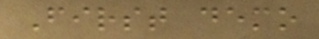First demo
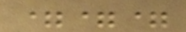===
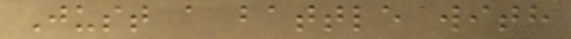Just a battle with
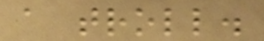a troll.
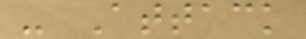- Attack
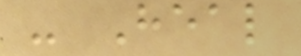- Heal
